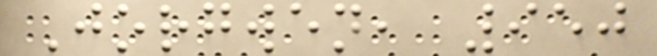Jorgwen, 950
